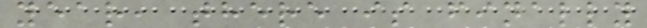year, there is finally
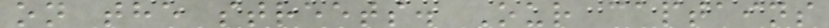on the streets. Our captains
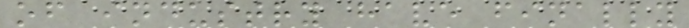of industry have finally
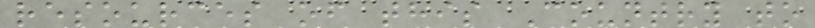resources of this Country to
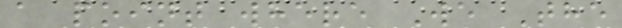a point where We The
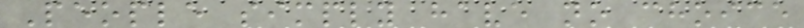People simply have no choice
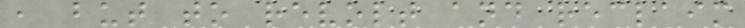, but to revolt and reclaim
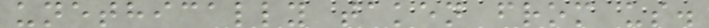unethically taken from us.
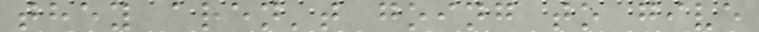they aren't going to give
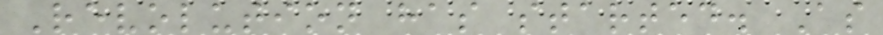Revolution has started. As
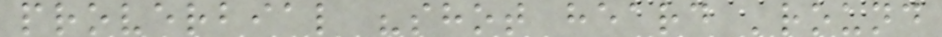proverbial "shot heard 'round
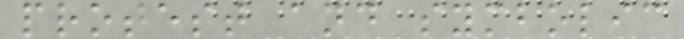protest and symbolic
